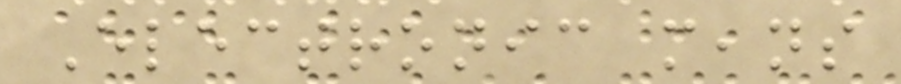Electronic means
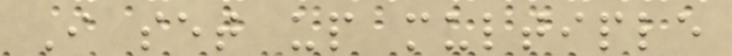I set up multiple
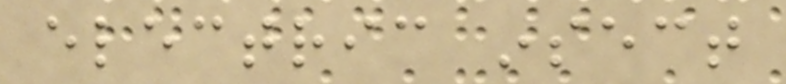electric insect
